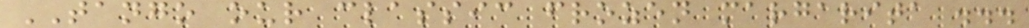TANGO our classic frozen margarita ...
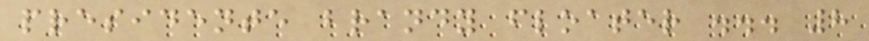presidente brandy floater ... 8
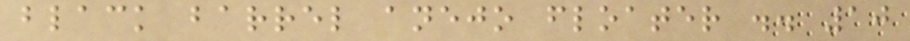black barrel anejo floater .. 10
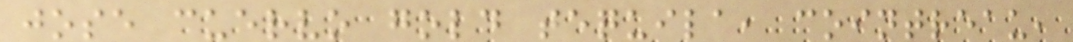jose cuervo gold tequila, cointreau,
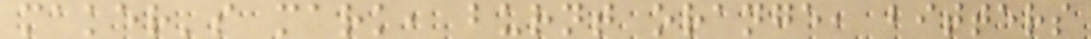maker's mark, burnt orange, bitters
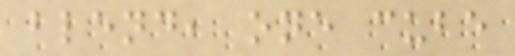blend, one cube
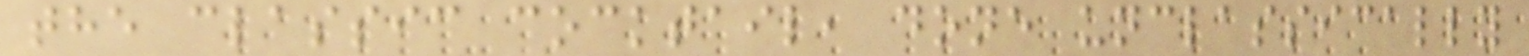the classic cocktail, done unclassically
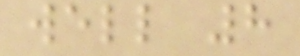well 8
